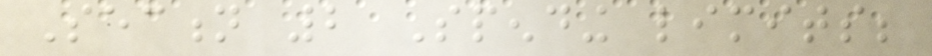Section 2 Spending limits;
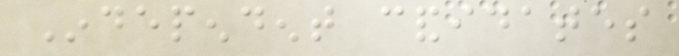Independent candidates
